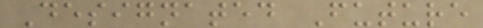Designated Future
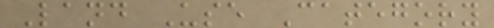Land Use Category
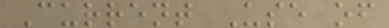Current Use of
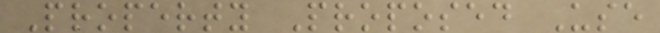Property Proposed Use
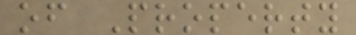of Property
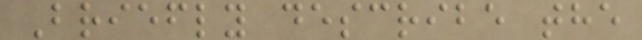Briefly describe the
